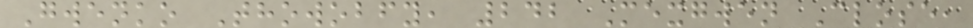Gwenko Thowobfy, 242 Mexgwen Close,
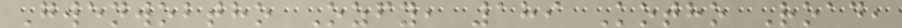Gwenwobtho Ozfy, 189 Kotho Road,
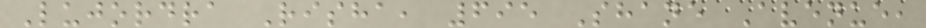Lujordra Risha, 695 Shane Avenue,
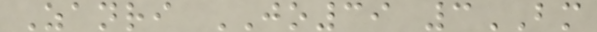Zanri JO39 3BM
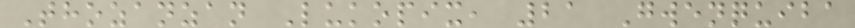Thozanzan Lukopix, 21 Gwenquiba
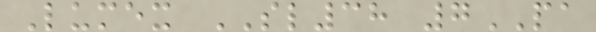Lumex SL38 7PA
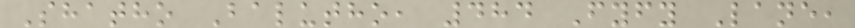Shatho Balutho, 484 Fyfy Lane,
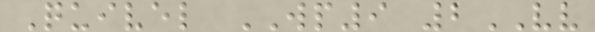Quivel WP9 2VV
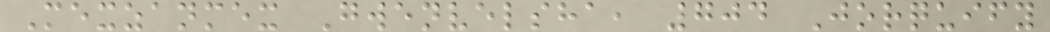Mexzanmex Gwenvelsha, 704 Jorquify
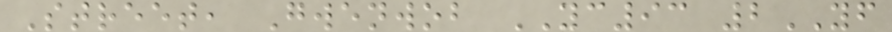Street, Gwenwob YC93 2YF
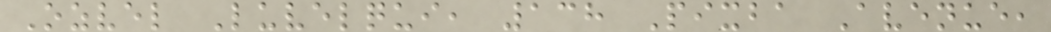Ozvel Luvelqui, 138 Pixba Avenue,
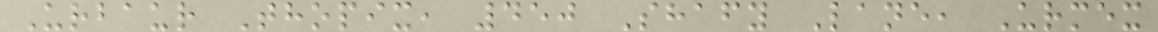Urbaur Thopix, 450 Shafy Lane, Urmex
